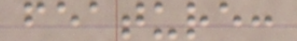feature:
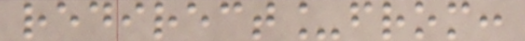redirect_from:
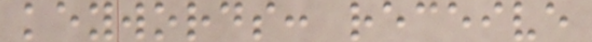keywords: receive
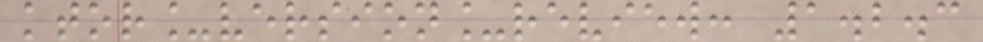ktor_version_review: 1.2.3
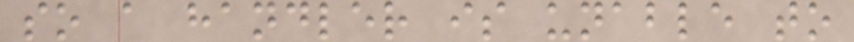so a handler is unable to
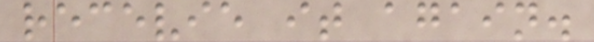recevie it again.
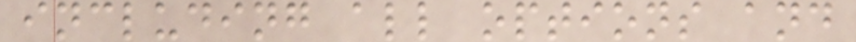including all options and
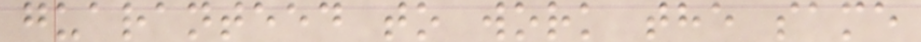guaranteed to work the same
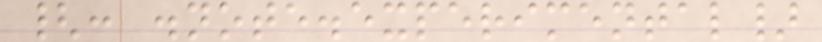{: .note.experimental}
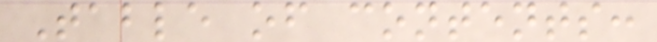Table of contents:
